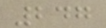247
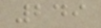249
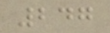247
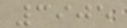3905
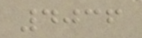4036
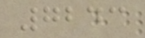7243
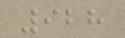928
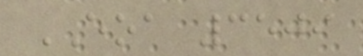EOA 3509
